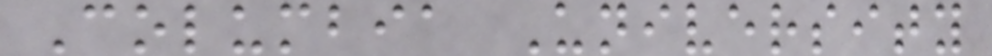Columbia University
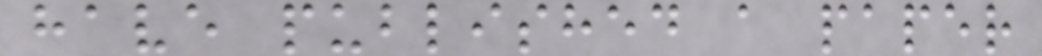have published a paper
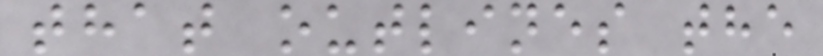that outlines the
